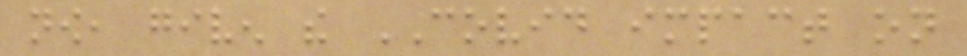now, given the COVID impact on
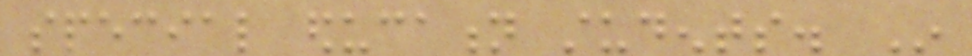special education students. In
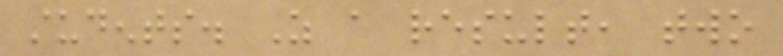students. As a result, two
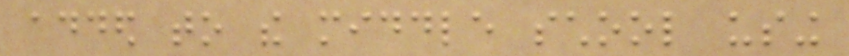added to the middle school using
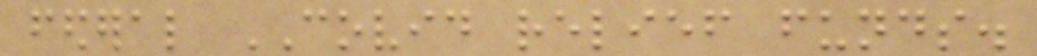federal COVID relief funds.
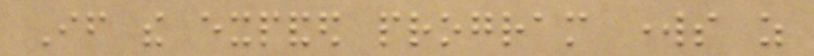If the expanded program works as
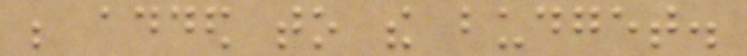be added to the budget.
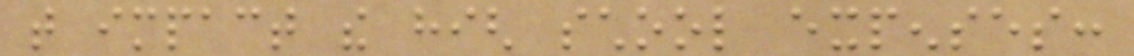that impact the high school expenses:
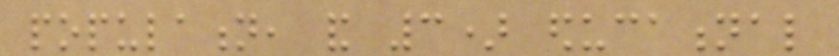population, and 3) educational
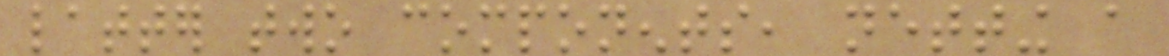latter two components, netting a
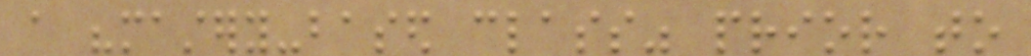a "mastery-based class" prior to
